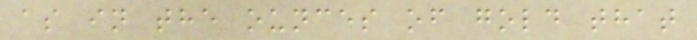as in the ounces of gold that
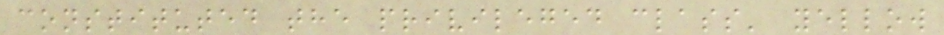constituted the privileged class' yellow
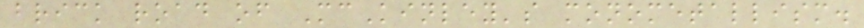brick road of McKinley's monometallism.
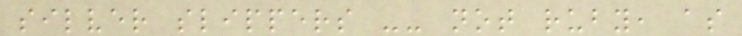silver slippers -- not ruby, as
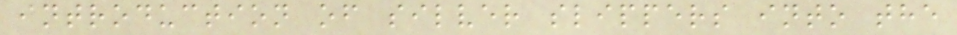introduction of silver slippers into the
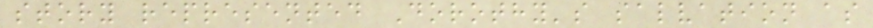story represented Dorothy's salvation as
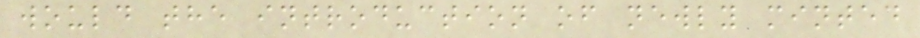would the introduction of newly minted
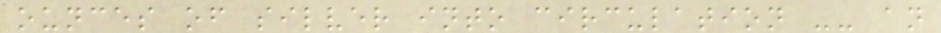ounces of silver into circulation -- an
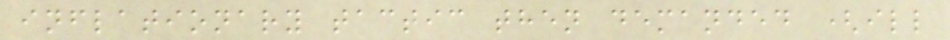inflationary tactic then demanded (ill
